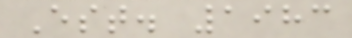Est. 1983
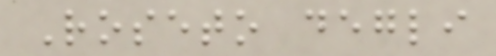Roseto degli
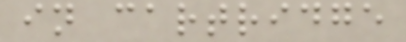in cartridge
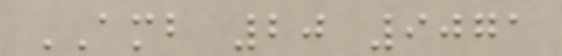AMB 20 9071
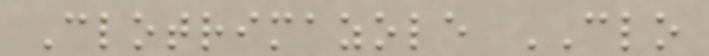Clotrimazole CLO
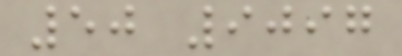50 9097
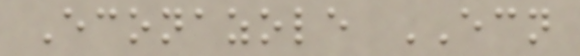Econazole ECN
